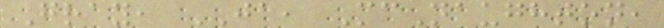Gray, JA, McNaughton,
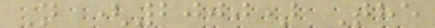N (2000) The
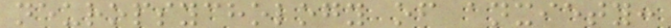neuropsychology of anxiety:
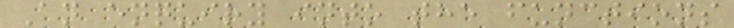An enquiry into the functions
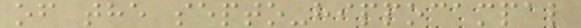of the septo-hippocampal
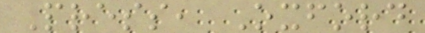Press, Oxford
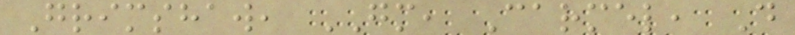Grimshaw, GM, Carmel, D
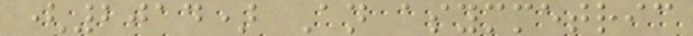(2014) An asymmetric
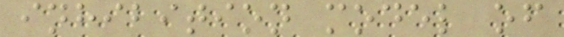inhibition model of
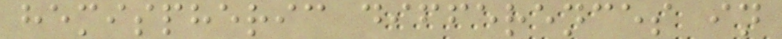hemispheric differences in
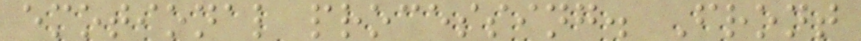emotional processing. Front
